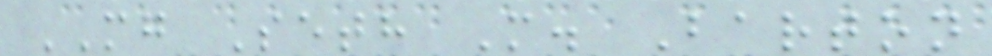MG Seth M. Barton
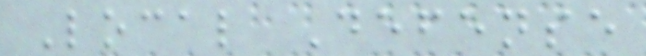Local Defense
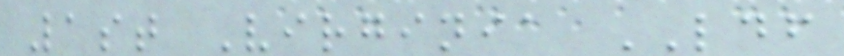1st Virginia LDF
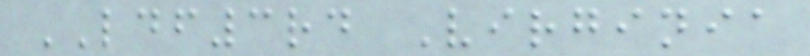LDF3rd Virginia
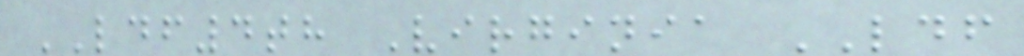LDF4th Virginia LDF
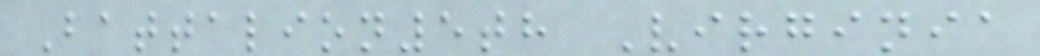Battalion5th Virginia
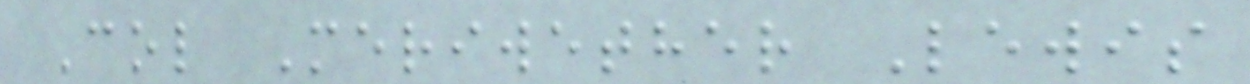Col Meriwether Lewis
